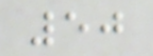50
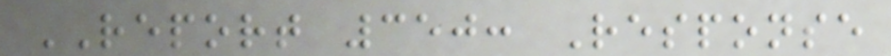REPORT 350: Response
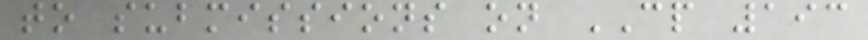to submissions on CP 193
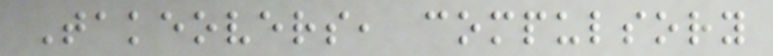Takeovers, compulsory
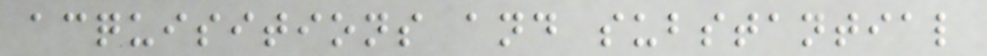acquisitions and substantial
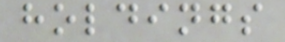holdings
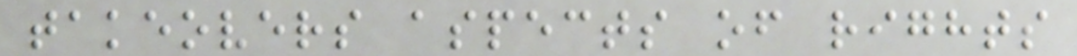takeovers aspects of rights
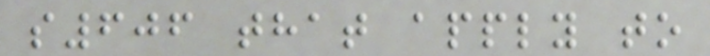s606 that apply to
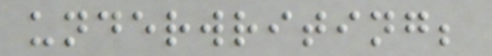underwriting;
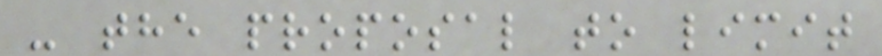- the proposal to limit
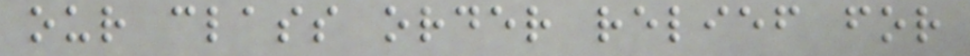our class order relief for
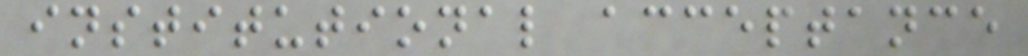institutional acceptance
